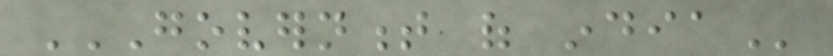GOVERNMENT OF INDIA
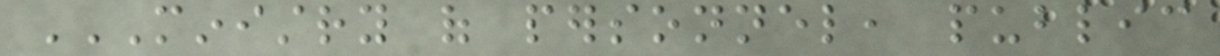MINISTRY OF PERSONNEL, PUBLIC
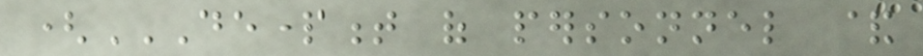(DEPARTMENT OF PERSONNEL &
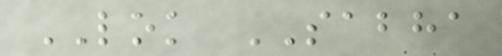LOK SABHA
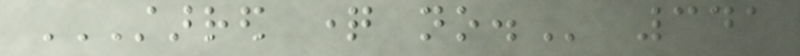STARRED QUESTION NO. 341
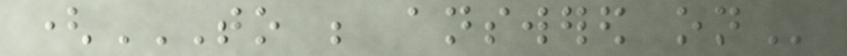(TO BE ANSWERED ON
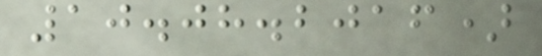10.08.2016)
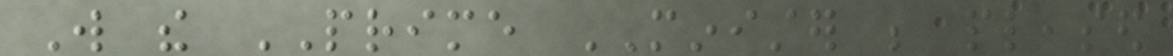Will the PRIME MINISTER be pleased
